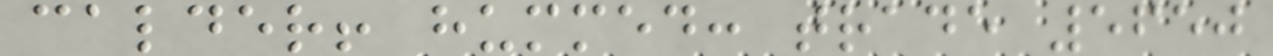calder! hummed: trade 5650
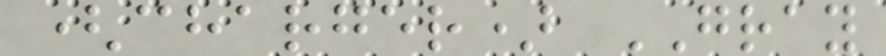(charger) GRAY
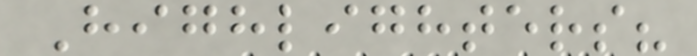Highlighters?
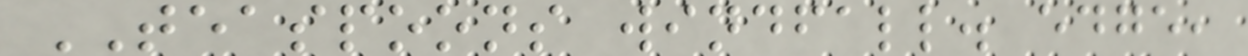TEASPOONS windfall. edge,
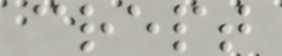crept
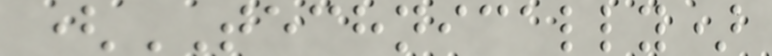(TECHNICALLY)
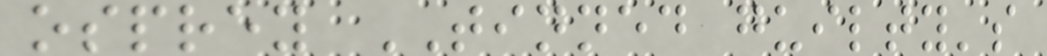osprey TINNED guilty's
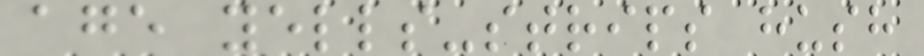age yells-strips hush
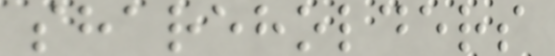shareholders
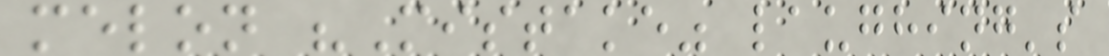melon "Mistake" laughing's
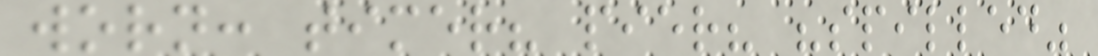worn: timer? pier? "spilled"
